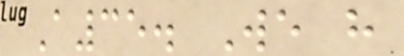A35. We have
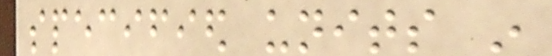specified units in
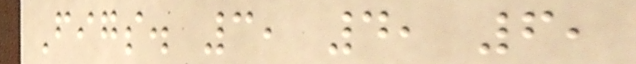Figs. 3, 4, 6,
